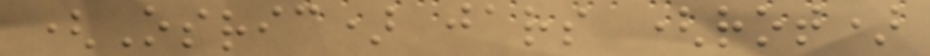(Osric) jars (rot)
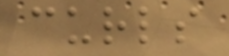curls
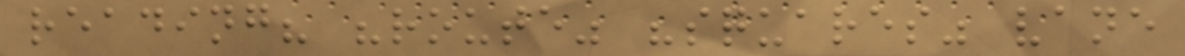reading? "route" "squares" vane
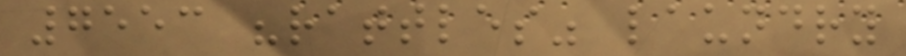7553 "rattles" laundry
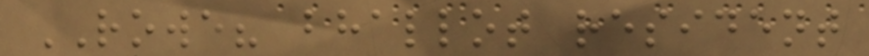ROWE? bhallot resident
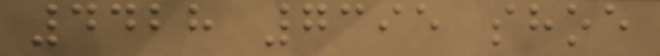4428 7395 shoe
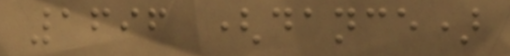1696 (dance)
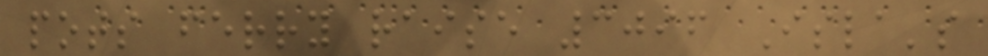pots ferry raise 3096 Isla's
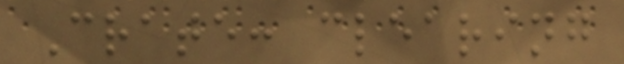Crate: clearing
